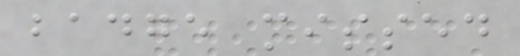badge missed
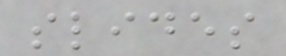slides
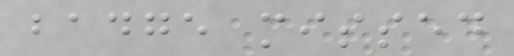badge missed
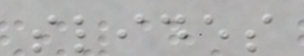slides
